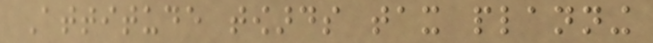Attitude towards tax planning
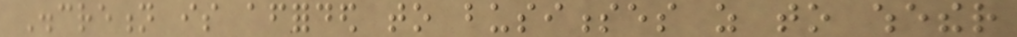Discretion is afforded to businesses as to whether
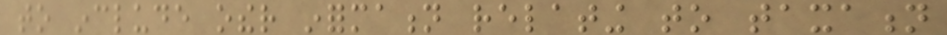to include other information relating to taxation
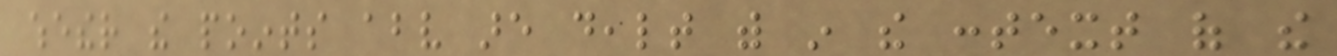whether the points above are dealt with in the context of the
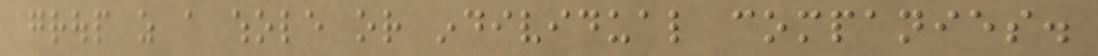group as a whole or individual companies.
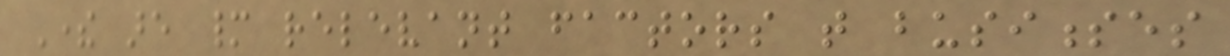There are many relevant factors that businesses
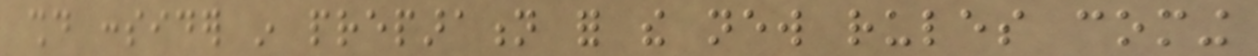should consider in preparation for the new rules coming
